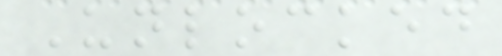Unlocked
